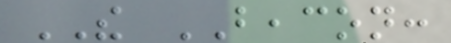THE BEACON:
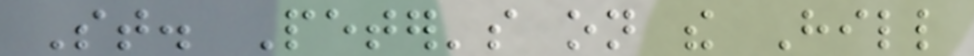St. Peter's on the Hill
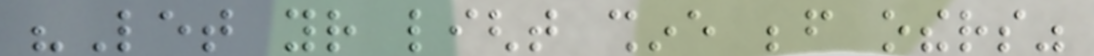"Let your light shine before others"
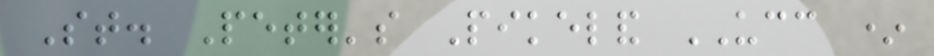St. Peter's Pikeland UCC *
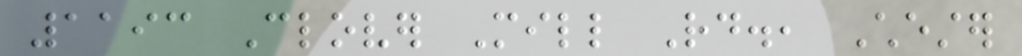1193 Clover Mill Rd., Chester
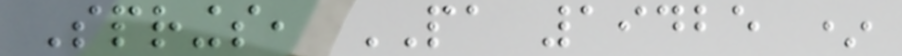Springs, PA 19425 *
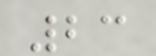23
